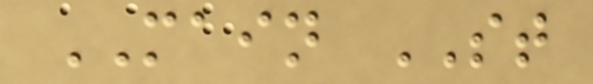MAIN ST
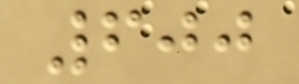600
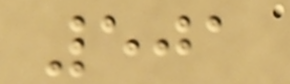501
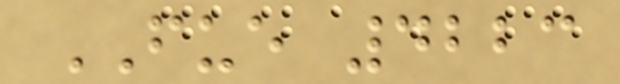FUE 4223
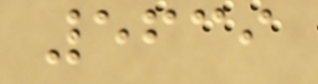5639
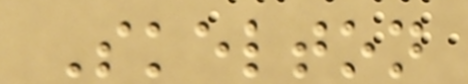Skelton
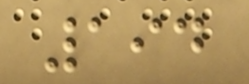194
